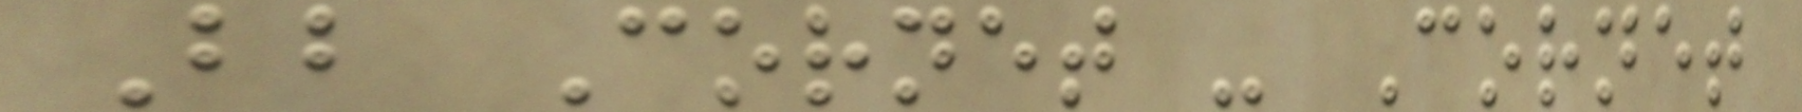Bb Cornet - Cornet
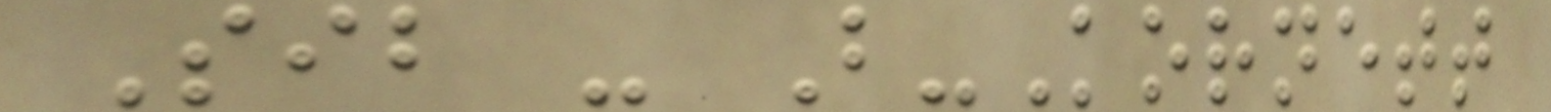Sib - B-Kornett
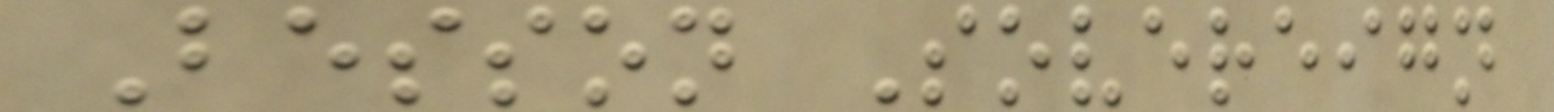Besson Sovereign
